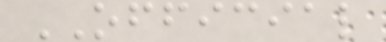OFFICIAL
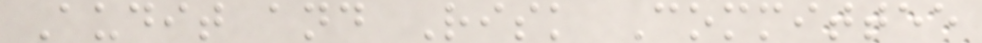Audit and Risk Committee
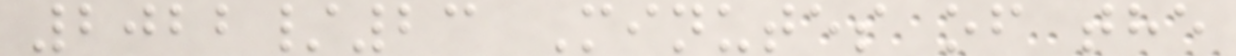2022/23 Minutes of the
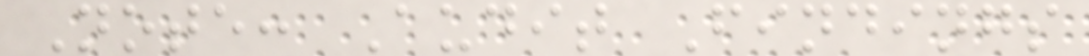Note: Audit Findings
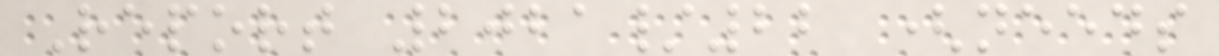Report 2021/22 (needs
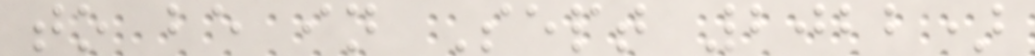to be in Sept 2022)
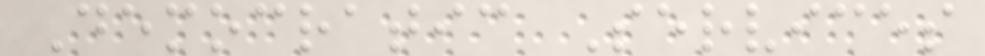Democratic Services
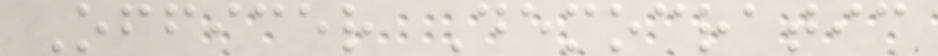Officer Democratic
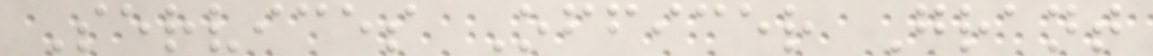Services Officer Grant
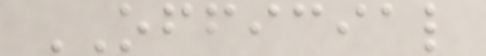OFFICIAL
